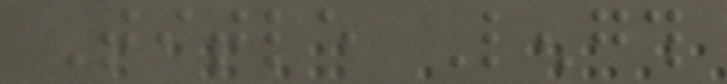Title Length
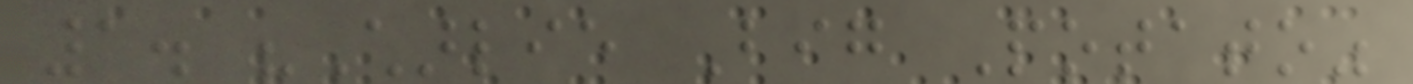1. "Charlie Big Potato"
